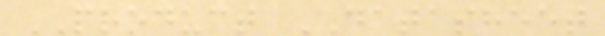PRODUCT DATASHEET
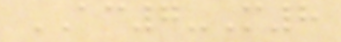AC7-M8
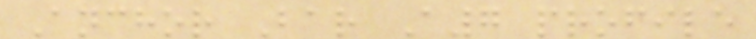Anchor Bar A7 profile
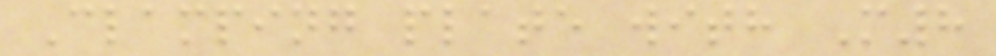Clamping plate with M8
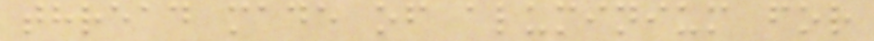thread made of aluminium for
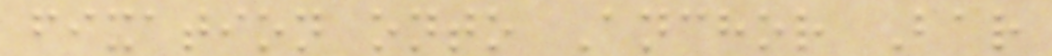fixation onto Anchor Bar
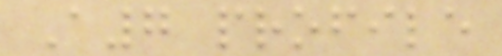A7 profile
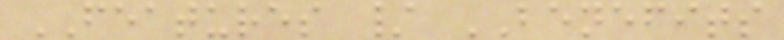FEATURES / BENEFITS
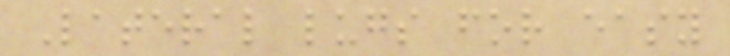Lateral lugs for easy
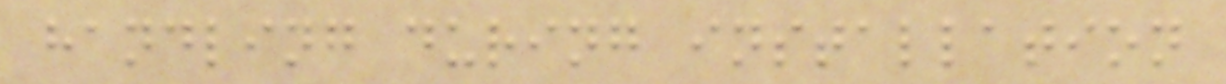handling during installation
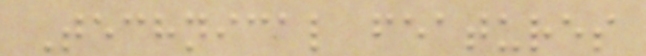Technical features
